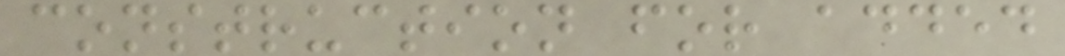construction for added
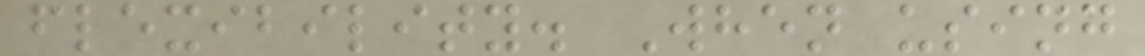flexibility. When using
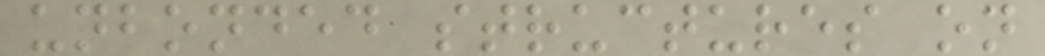unbonded structures on
